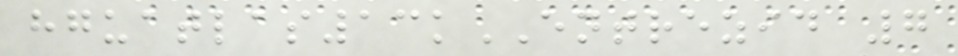hguatlas13kENTREZID 7
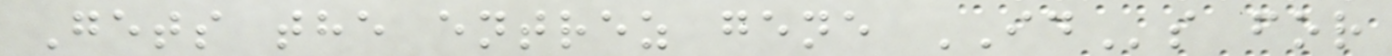Gets the entrez gene IDs for
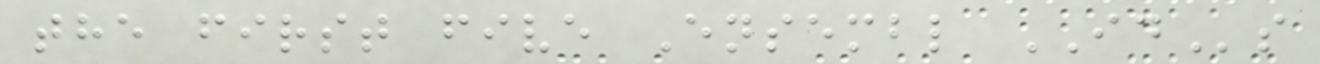the first five Ensembl IDs
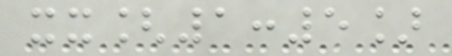xx[1:5]
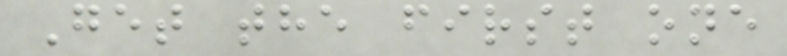Get the first one
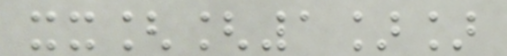xx[[1]]
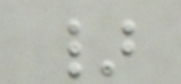}
